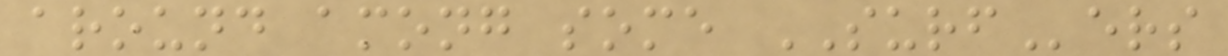around among some SURFers
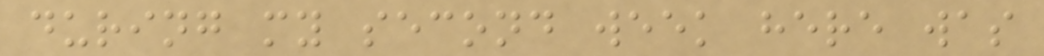during my second week here was
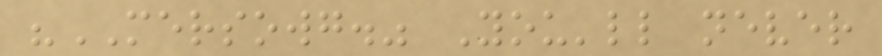"MERSOWG." You'll never
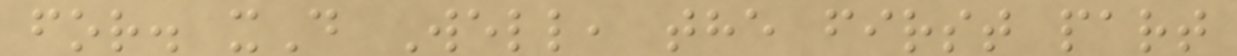for. xD Well, the first part
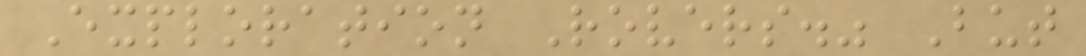Exploration Rovers." But
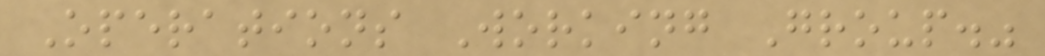Operations Working Group."
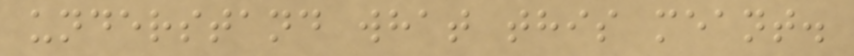understand what this meant.
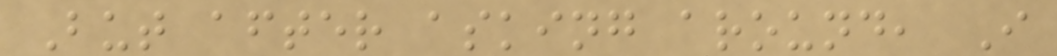But after asking around, I
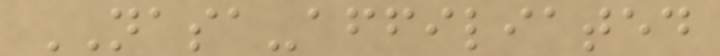NASA-affiliated
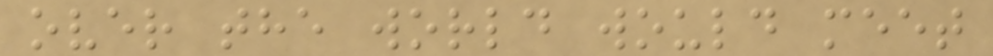over the world would meet
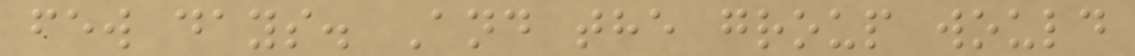few days. And the group would
